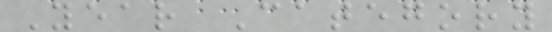Year Category
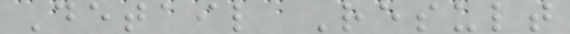Detail Result
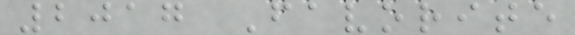2017 Favorite
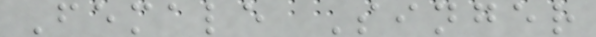Female Singer
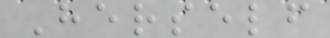Herself
